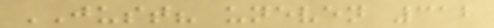JUST? uneven 312
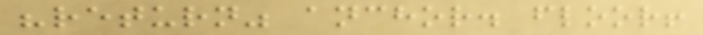"return" anchor. floor!
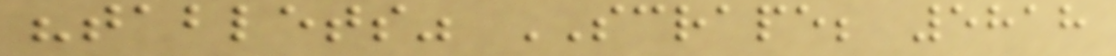"tablets" SCRAPE; 5818
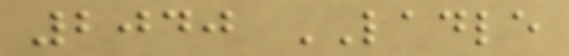2040 LADLE
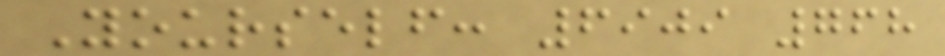Yourself: 6909 768
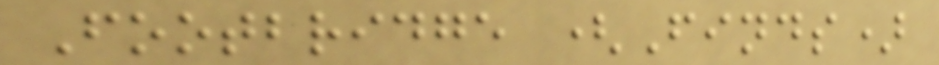Footbridge (Finds)
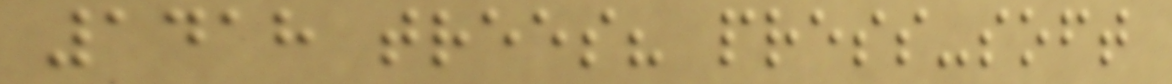1418 trees? press-soft
